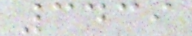3439
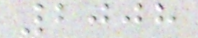2008
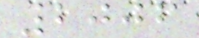2006
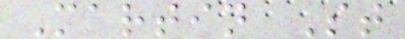Martin St
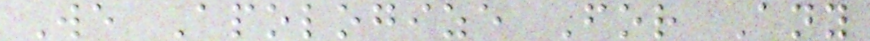We Apologize For Any
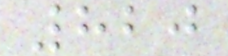820
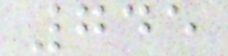745
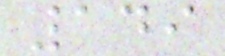149
